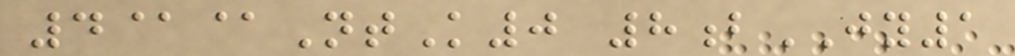4@@NtK0 8bJY1
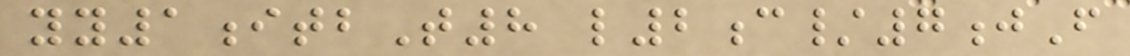yy1itbT8 l2c/7jF
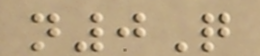n0Q
